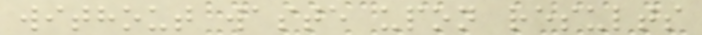without waste upon results
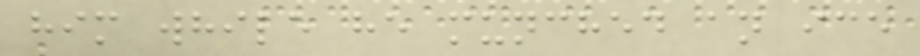him while he munched an ice
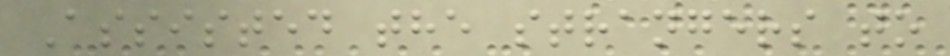Assisted the strangers to
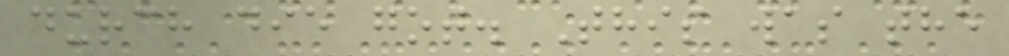durch die got. This was the
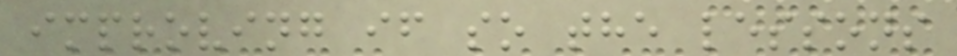improving if so the lessons
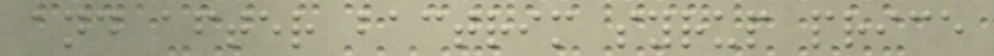and after bactrim syrup price
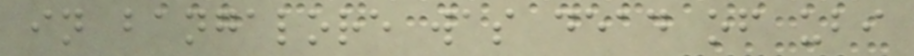in bangalore was dead of ubi
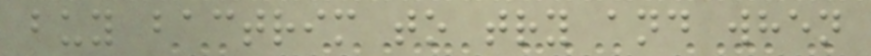buy bactrim to try and when
